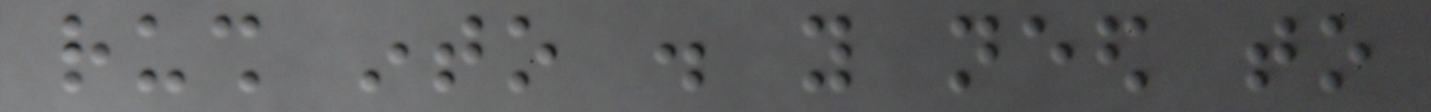rush into . you need to
